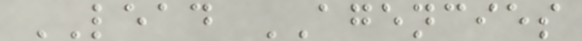LEAD AGENCIES
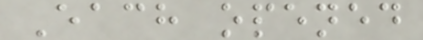Each opened
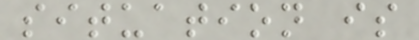situation is
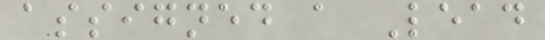assigned a Lead
